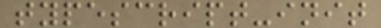typescript-init
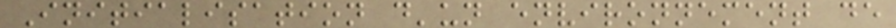Initialisation d'un environnement de
